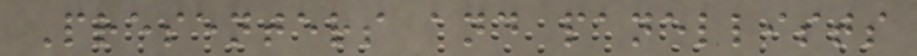Presenters and panellists
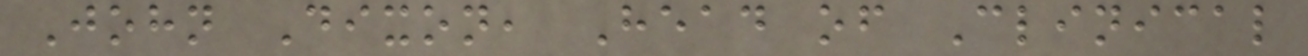John Dixon, Head of Clinical
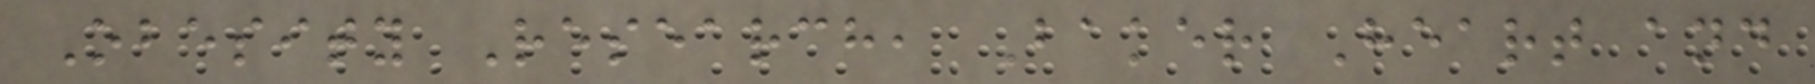Obesity Research, Baker Heart and
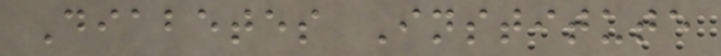Diabetes Institute
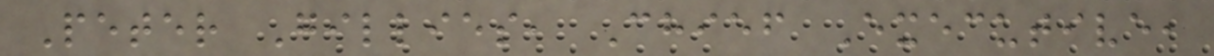Peter Gillies, Chief Executive,
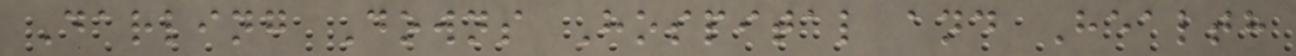Darling Downs Hospital and Health
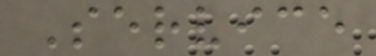Service
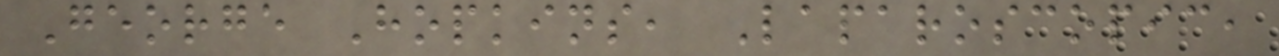George Hopkins, Laparoscopic,
